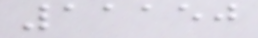11150
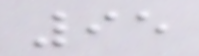95
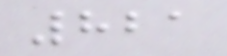821
